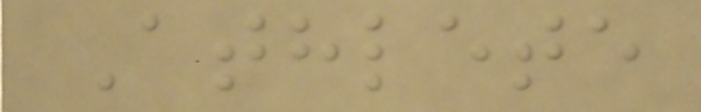Athlete
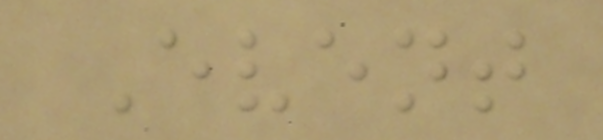Event
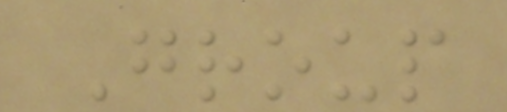Group
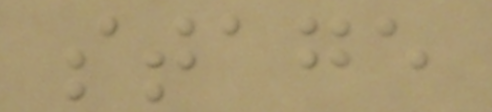stage
